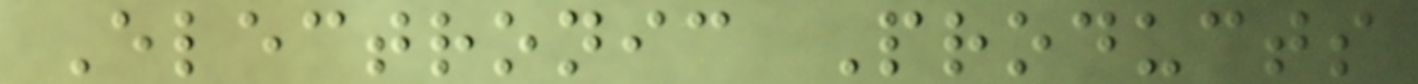Electronic Products
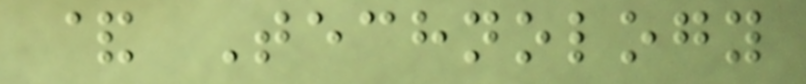& Technology
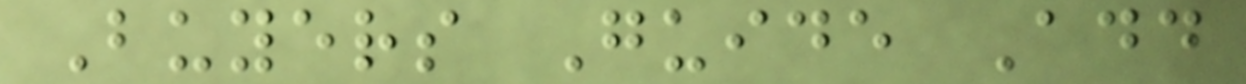Buyers Guide Add
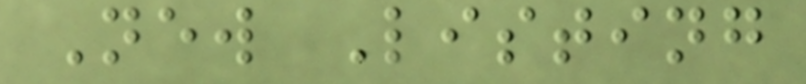New Listing
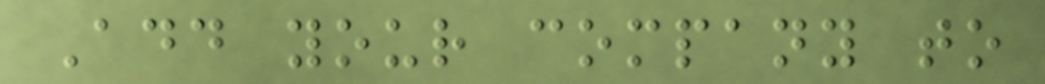Add your company to
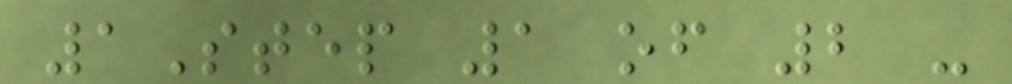1Step 1 of 2 -
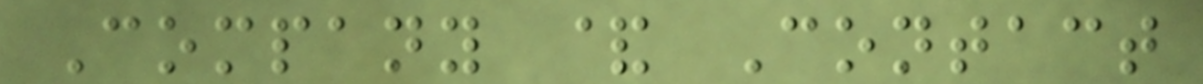Company & Contact
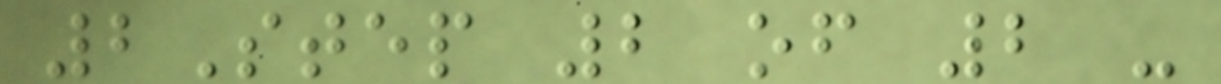2Step 2 of 2 -
